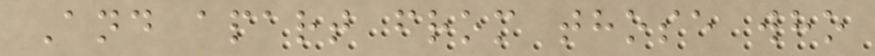And apart from those who
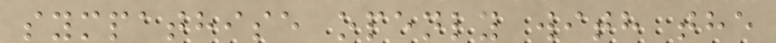sympathise openly with the
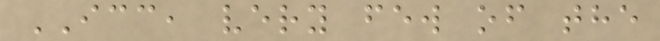ICC, very few of the
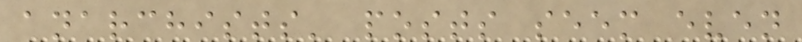anarchists' posts seem even
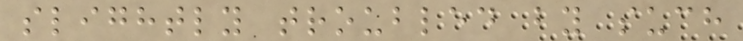slightly troubled by such
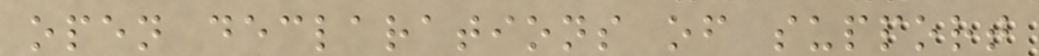open declarations of support
